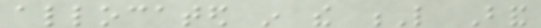allocated in the L Band
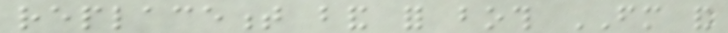replacement band for both FM and
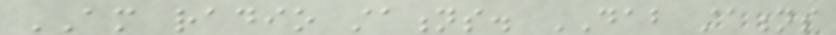AM radio stations. DAB stations
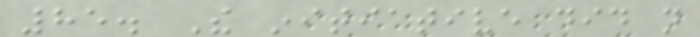85. The initiative did not
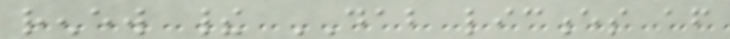renew their DAB licences after
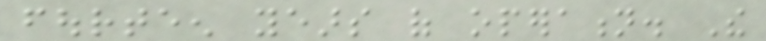fourteen years of operation. The
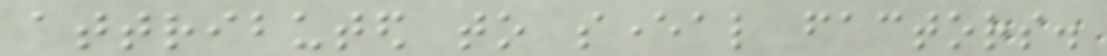attributed to several factors.
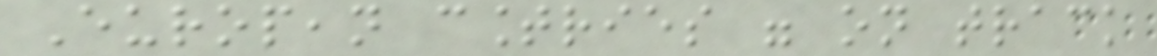European countries were on track
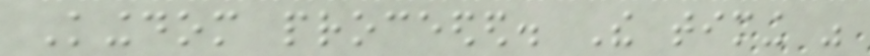Kingdom proceeded. The timing was
